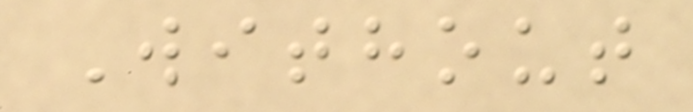Without
